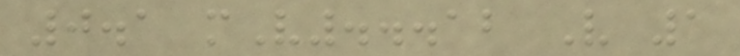0.1 mV...12 V 1
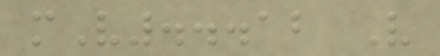mV...12 V
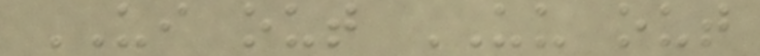UI out UU out
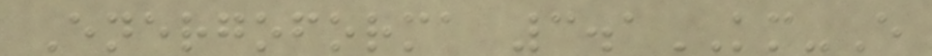Energoforma 3.1KM-E
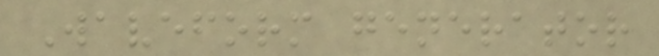Waveform generator
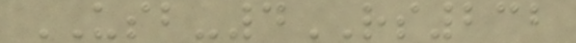USB-4RS232
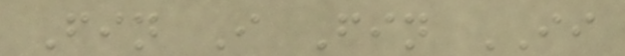Fin I Fin II
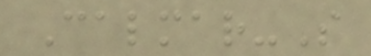Calmar-S
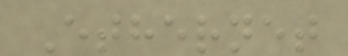Ethernet
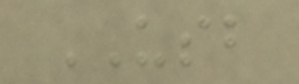USB
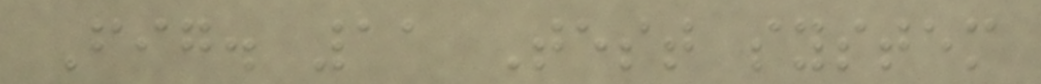Fig. 11 Test system
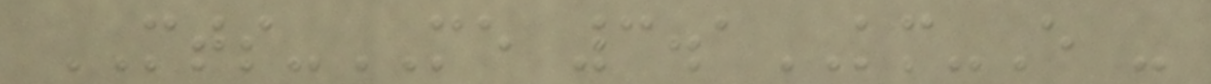MTS-ME 3.1KM-E -
